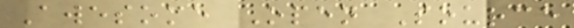Awesome Open Source
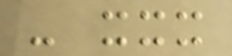- xxx
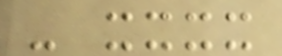- xxxx
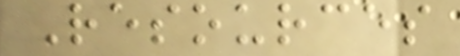Resources
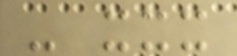- xxx
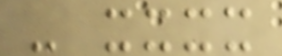- xxxx
